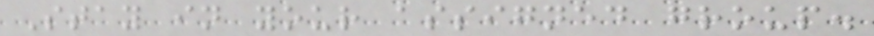Stay in your assigned group.
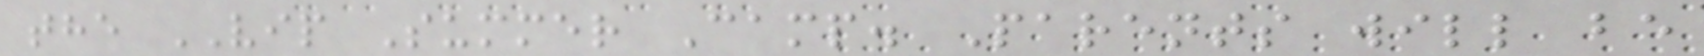the VIP Summer Camp. Parents will be
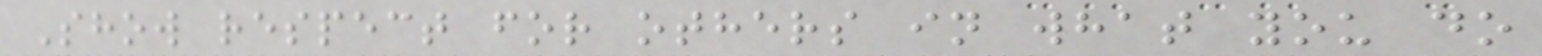Show respect for others in what you do
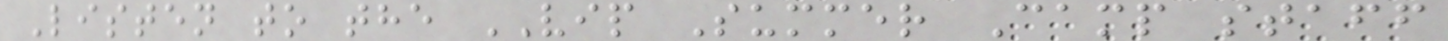Listen to the VIP Summer Camp staff
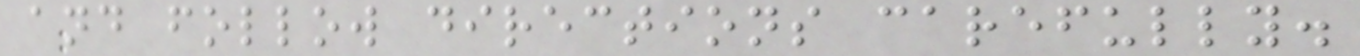and follow directions carefully.
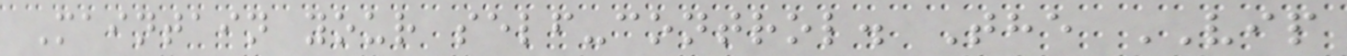Maintain your self-control. The VIP
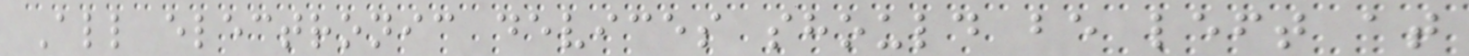All electronic devices should be left at
